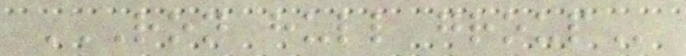RON HULL GROUP
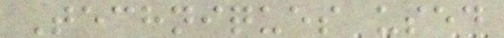Techniques used
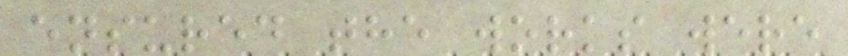ensured the works were
